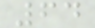64
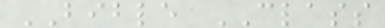BIBLE CLASS
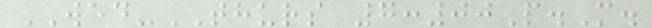WED-THURS 7:00P.M.
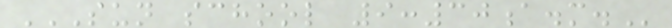SUN SCHOOL 9:30A.M.
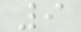9
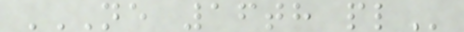NE 16TH PL
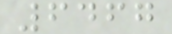6467
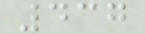437
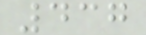437
